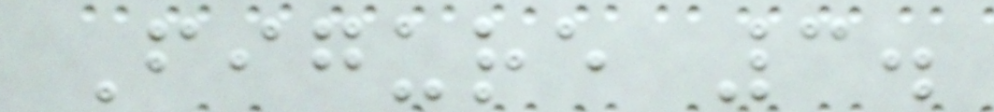Figure 3.
